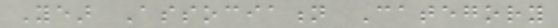Year Association Category
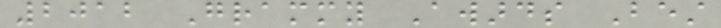2012 Grammy Awards Best
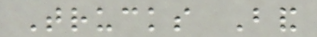Trucks Band
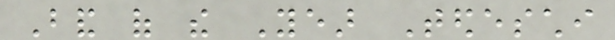Band of the Year Tedeschi
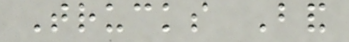Trucks Band
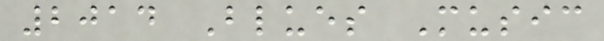2014 Blues Music
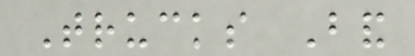Trucks Band
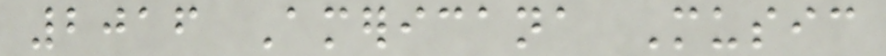2016 Americana Music
